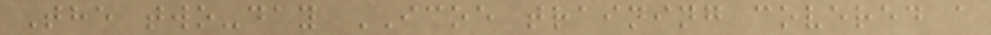The two-day ICOE training covered a
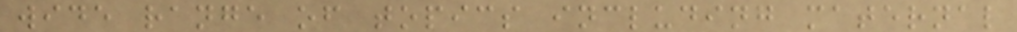wide range of topics including maternal
